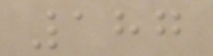187
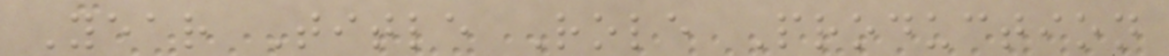Year Title Role Production
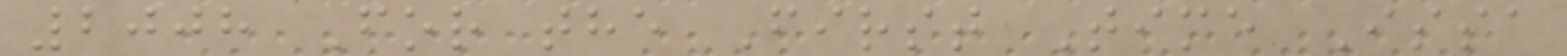2008 For the First Time Issa
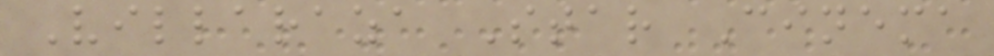Villaraza Star Cinema
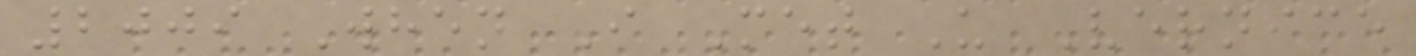2009 When I Met U Vernice
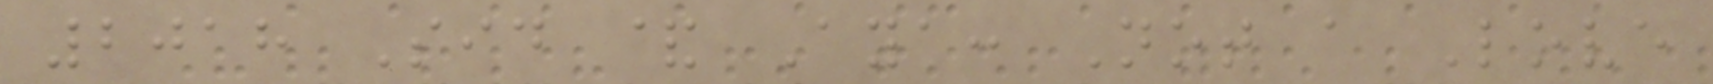2018 Sid & Aya: Not a Love
